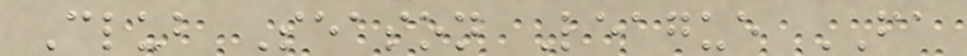Club Season League FA
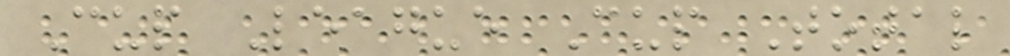Cup League Cup Total
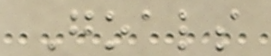Goals
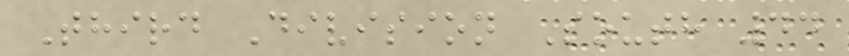Third Division South 44
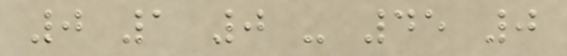0 1 0 - 45 0
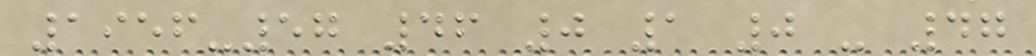1956-57 46 0 1 0 - 47
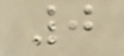0
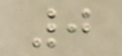0
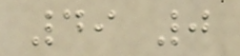49 0
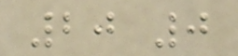20 0
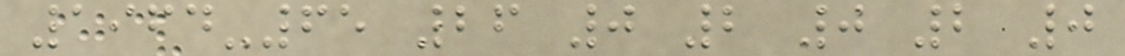1964-65 26 0 2 0 2 0
